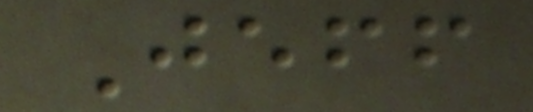Jeff
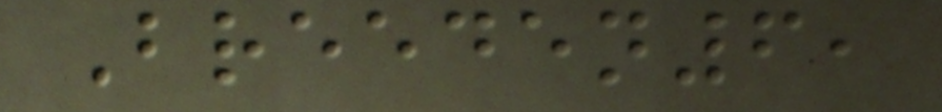Breeden6,
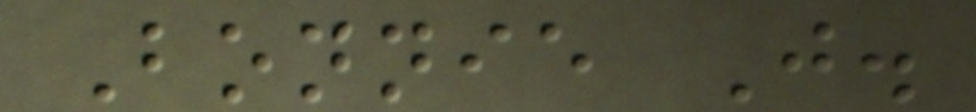Bonnie J.
